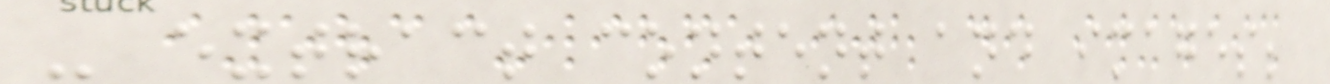- extract content and images;
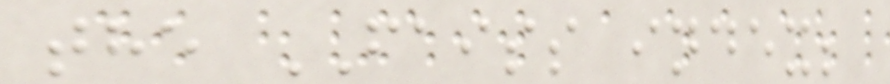the FAISS index;
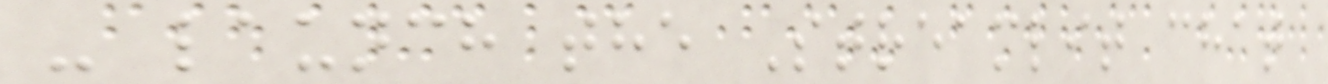- launch the Streamlit chat
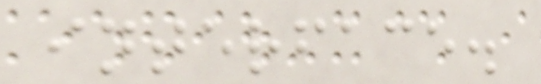interface.
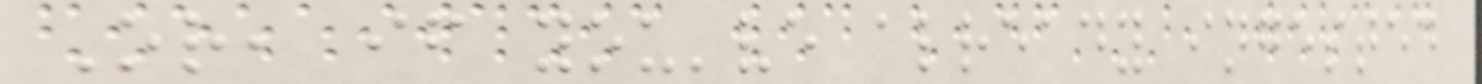Or, if you've already ingested
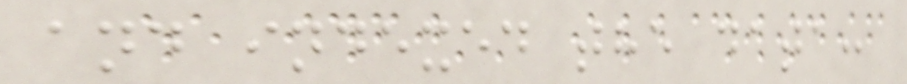and indexed the data:
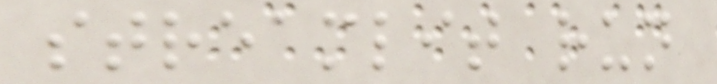streamlit run
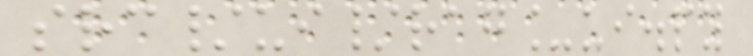src/ui/rag_ui.py
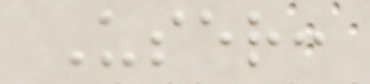User:
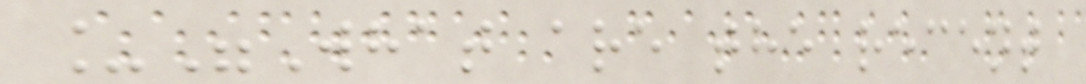_"What are the recent
